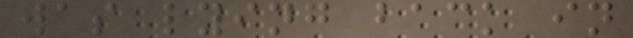was lying back in
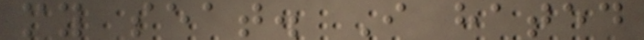my seat. I hated
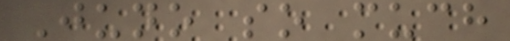Juno so much
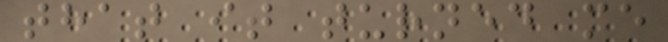that it turned me
